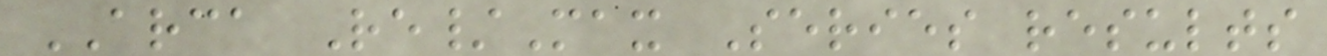ARCA Re/Max Series results
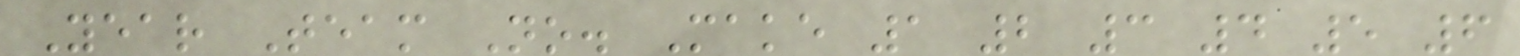Year Team No. Make 1 2 3 4 5 6
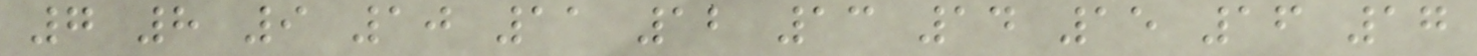7 8 9 10 11 12 13 14 15 16 17
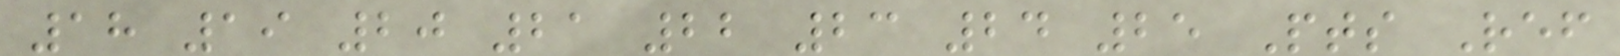18 19 20 21 22 23 24 25 Pts Ref
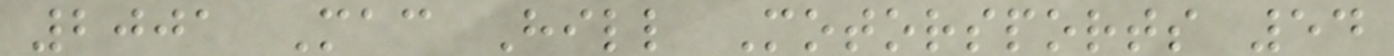2001 Mac Hill Motorsports 54
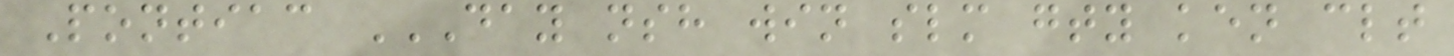Pontiac DAY NSH WIN SLM GTY KEN CLT
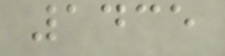1435
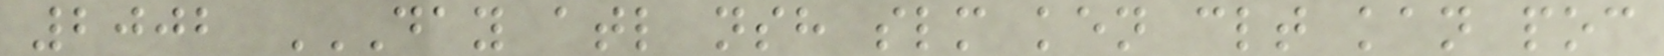2002 DAY ATL NSH SLM KEN CLT KAN POC
